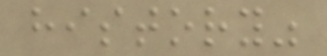history"
